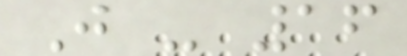J - 16
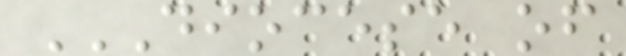DIOCESE OF
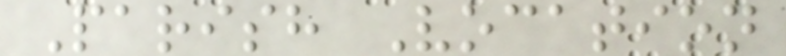Parish Vocation
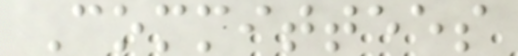Committees
